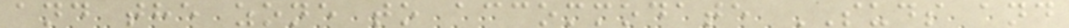and the zone to accommodate SUDS and
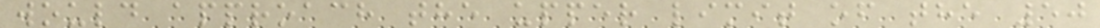would approach the upper limit of the 50
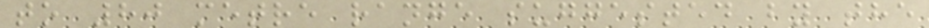to 80 metre range suggested by the
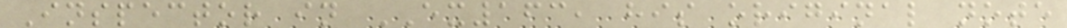Inspector in EX163, his original note
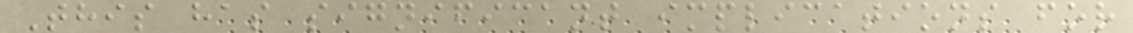This has significant implications for
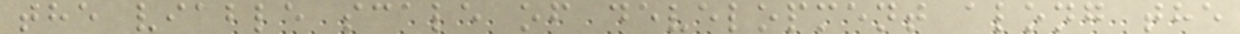the viable scale of development along the
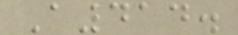A414.
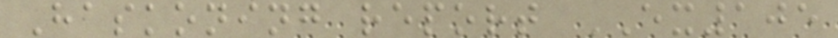Haskoning report EX105
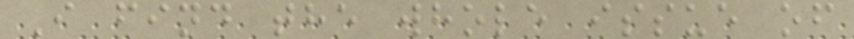I find the whole issue of
